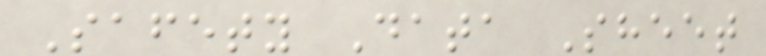Safety Data Sheet
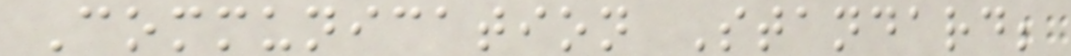Communication Standard;
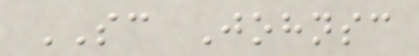SC Johnsc
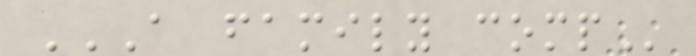A FAMILY COMP
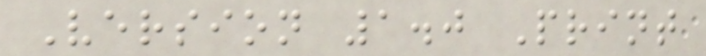Version 1.0 Print
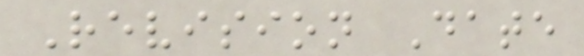Revision Date
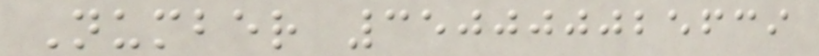Number 350000025639
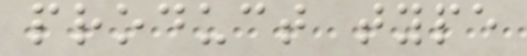product type
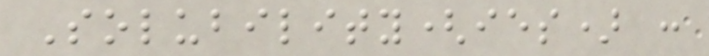Solubility(ies) :
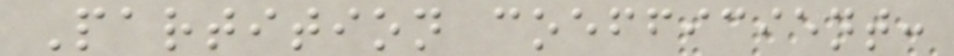Partition coefficient:
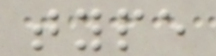type
